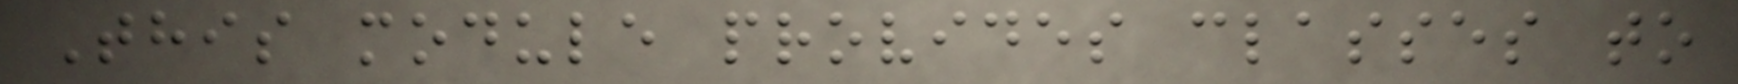This module provides classes to
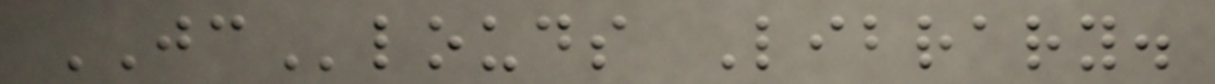JClouds Library.
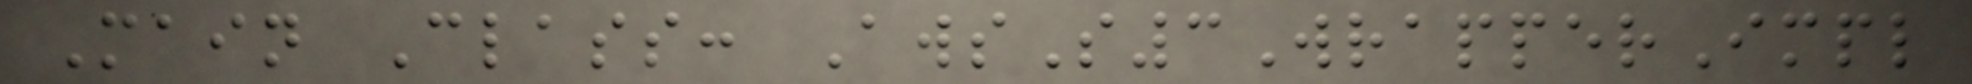Main Class: AwsS3WrapperImpl
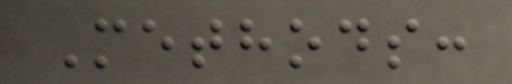Methods:
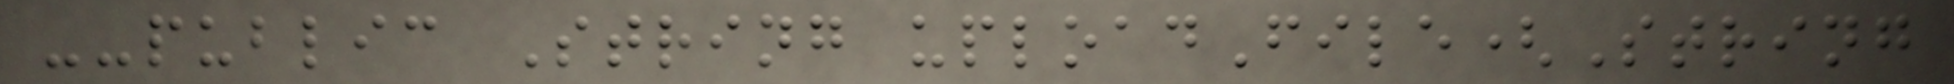--public String uploadFile(String
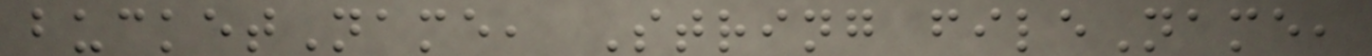bucketName, String fileName,
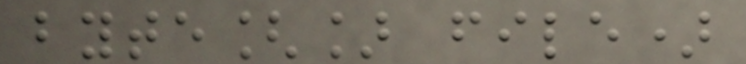byte[] file)
